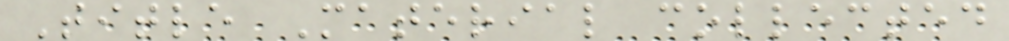Title Material collected
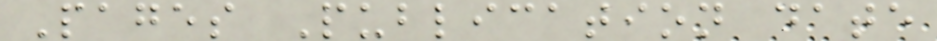Pages Publication date
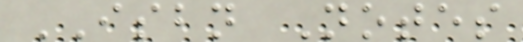ISBN Notes
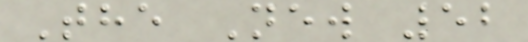The New 52
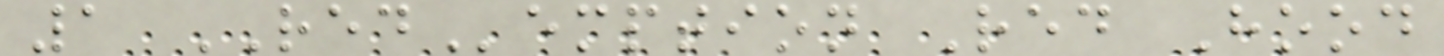1 REDemption Red Hood
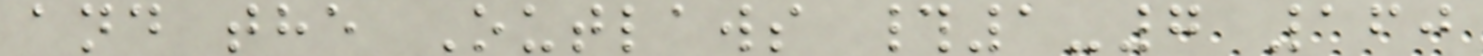and the Outlaws #1-7 160
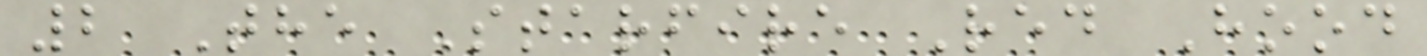2 The Starfire Red Hood
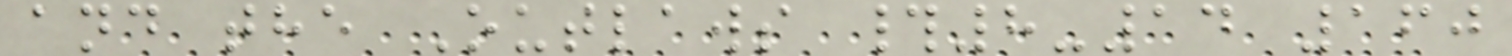and the Outlaws #8-14 160
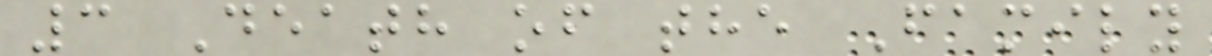3 Death of the Family
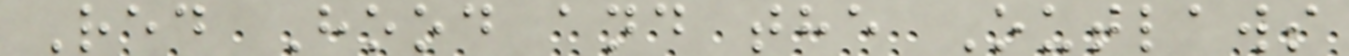Red Hood and the Outlaws
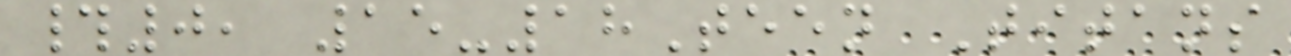#0, 15-18Teen Titans
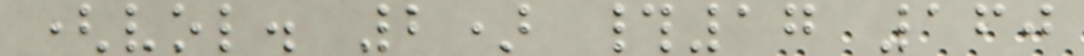(vol. 2) #17 160
